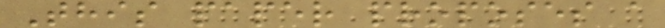This paper proposes a
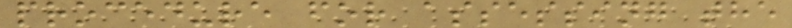procedure for assessing the
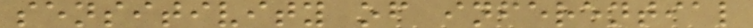sensitivity of inferential
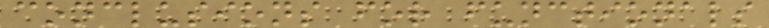conclusions for functionals
